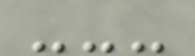---
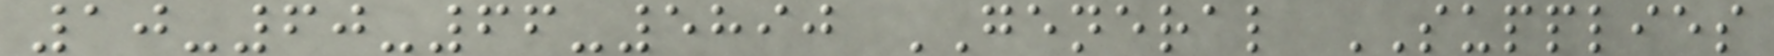10-60-66-5890 GENERAL SUPPLIES
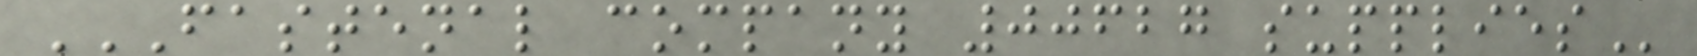FASTENAL COMPANY 00627 SUPPLIES
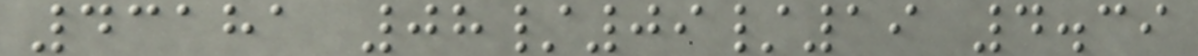43181 08/09/19 4.39
